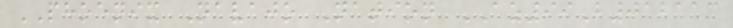PHOENIX Navajo Nation AZ99B012113
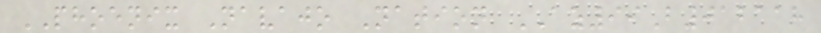PHOENIX Navajo Nation AZ99B012118
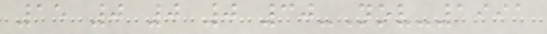15 0 0 0 30-Nov-1991
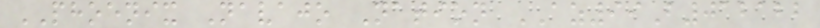PHOENIX Navajo Nation AZ99B012122
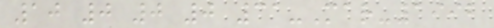10 0 0 0 31-Mar-1992
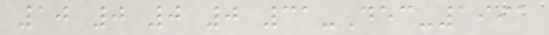10 0 0 0 31-Dec-1991
